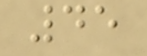45
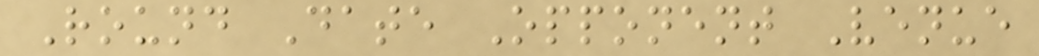Round Date Opponent Venue
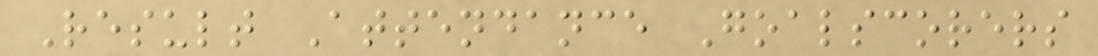Result Attendance Goalscorers
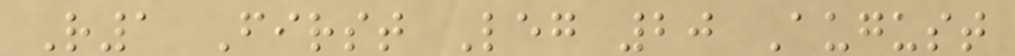R1 First Leg 20 August
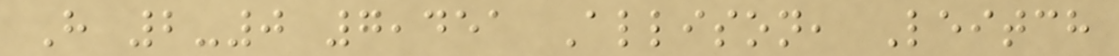H 2-0 7,451 Allison, Leitch
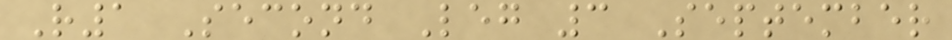R1 Second Leg 3 September
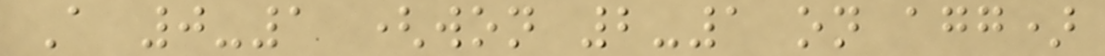A 0-1 (won 2-1 on agg)
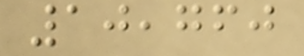10,760
